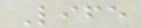Life
